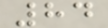84
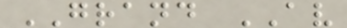GRAND AV
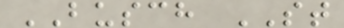BUSCH ST
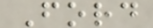Ford
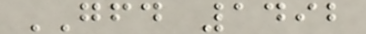GFD 1492
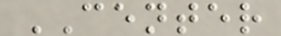CENTER
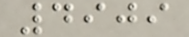4909
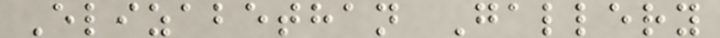Elizabethan Gallery
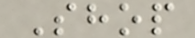Shop
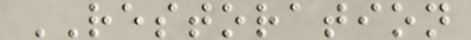RESTORATION
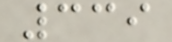339
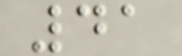41
